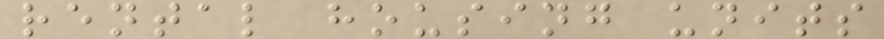rental housing units
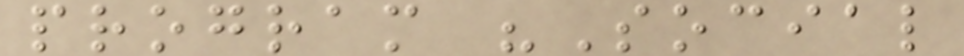program "Social
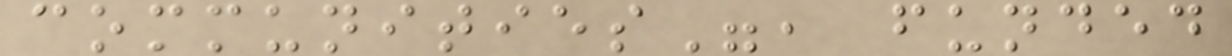communities", funded
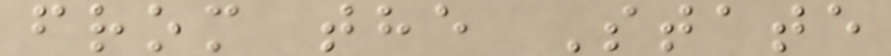from the State
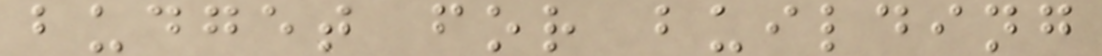budget for building
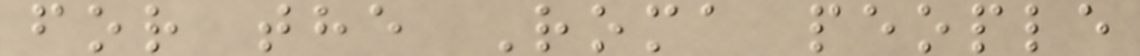for the Roma people
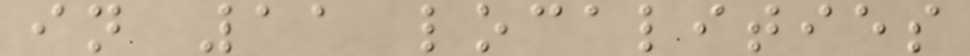in 11 localities
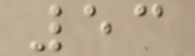53
